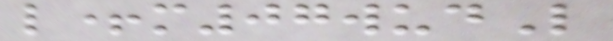l+m07wudL
